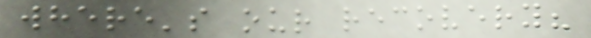where's our recovery?
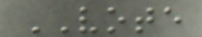VOTE
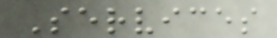Services
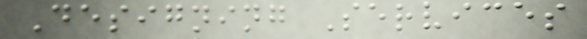Designing Services
